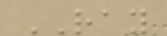RAY
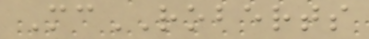McROBERTS
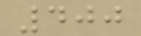400
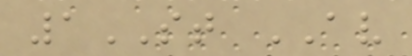1ST AV
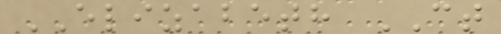ELIZABETH CT
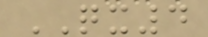QX4
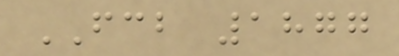FCB 1877
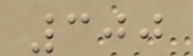300
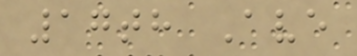17th Ave
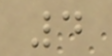4
